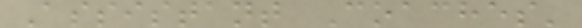Assistant Coaches'
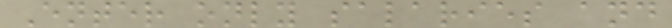Enter only salaries and
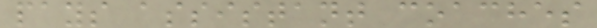pays assistant coaches
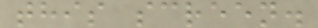this screen.
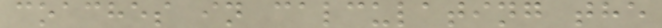coaches in calculating the
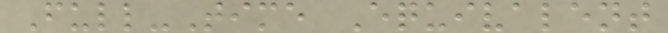Full-Time Equivalent
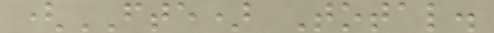(FTE) Total.
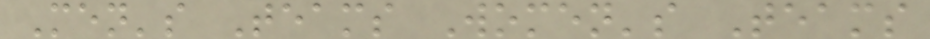Men's Teams Women's Teams
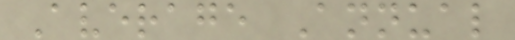Average Annual
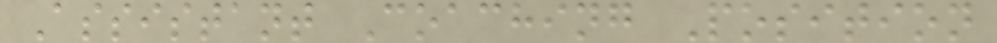Assistant Coaching Position
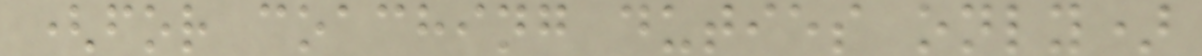(for coaching duties only)
